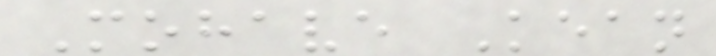Mohave Kean
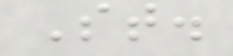St.
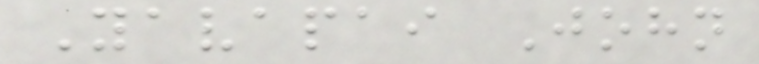Yavapai John
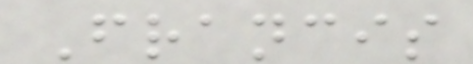Francis
